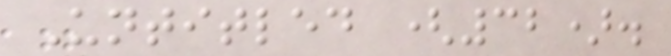Untitled (32).
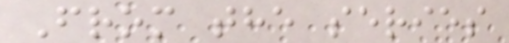From the series
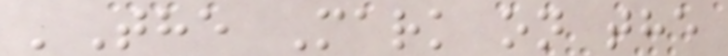'The Mark on the
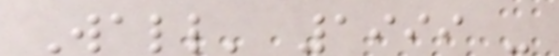Wall' 1999 -
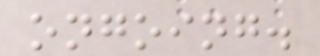ongoing.
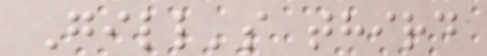Gill's third
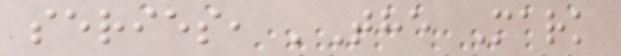series, 'The Mark
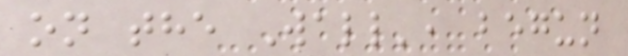on the Wall', begun
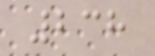238
